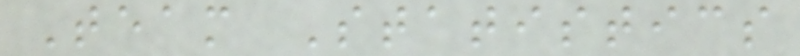Team Statistics
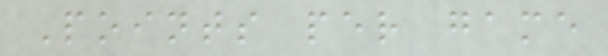Points per game
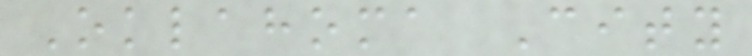Oklahoma City
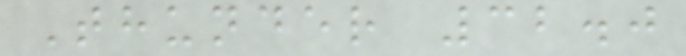Thunder 32.0
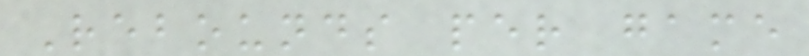Rebounds per game
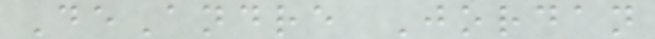DeAndre Jordan
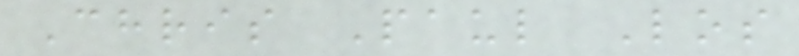Chris Paul Los
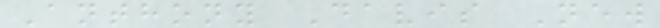Anthony Davis New
